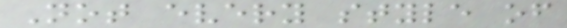Not every style of
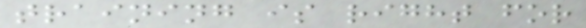training is right for
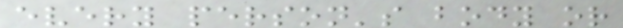every person's body or
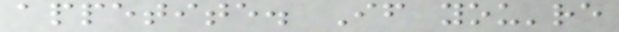appetite. If you're
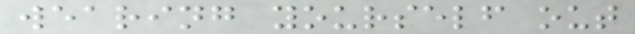wearing yourself out
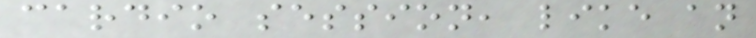cardio session, like an
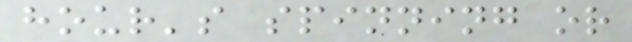hour's spinning or
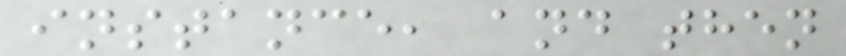instance, and then
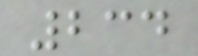234
